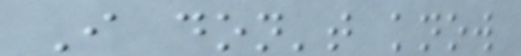I don't know
